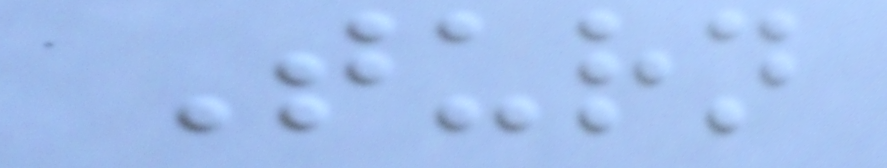Turn
